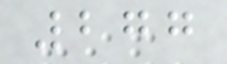277
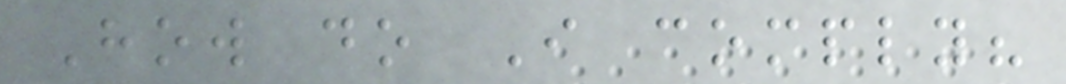How do I comply?
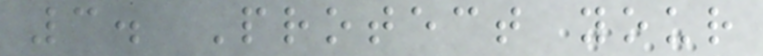3. Protect your
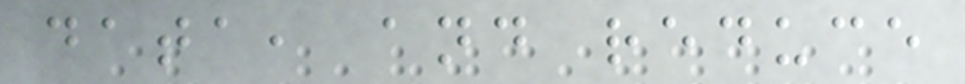data, and reduce
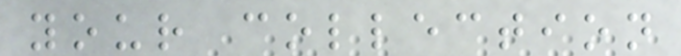your collection
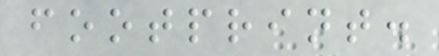footprint.
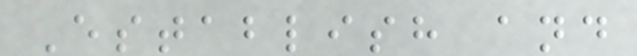Establish and
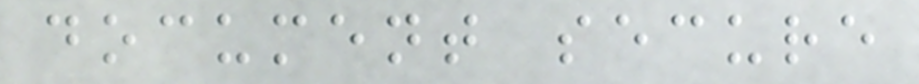document secure
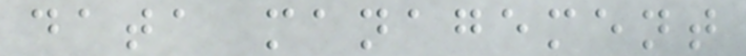data management
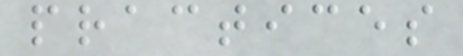practices
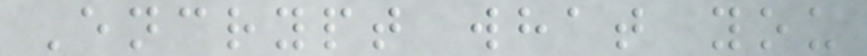Encrypt what you
